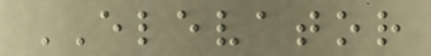ELEVATOR
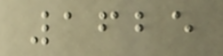1625
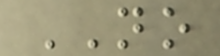NO
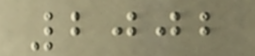2002
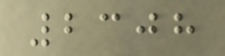2308
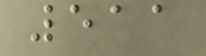511
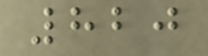820
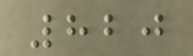820
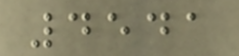4541
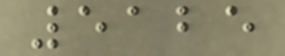5125
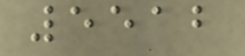5512
